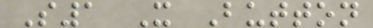S1 X Button
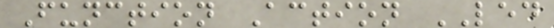Function Action LED
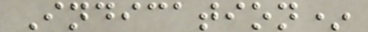Indication*
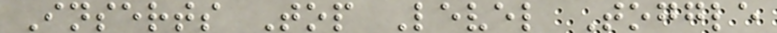Inserts Top Level Toggle
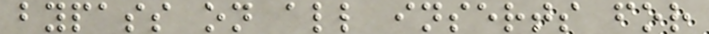bypass on all inserts for
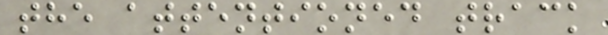the attentioned track
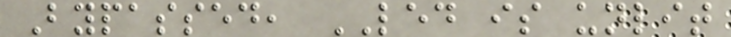Bypassed, LED is unlit
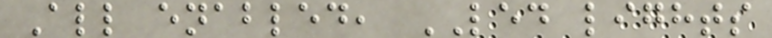All enabled, LED lights
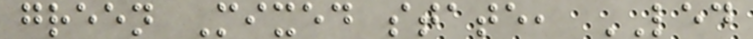green Mixed state, LED
